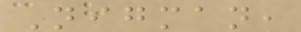Nigman,
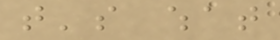that's what
